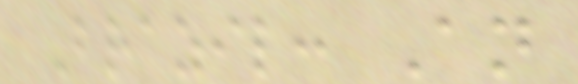Brazil: An
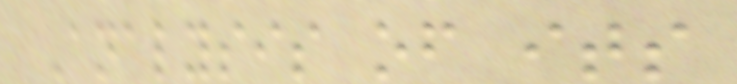Analysis of its
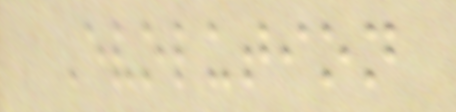Evolution
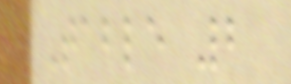Table 2
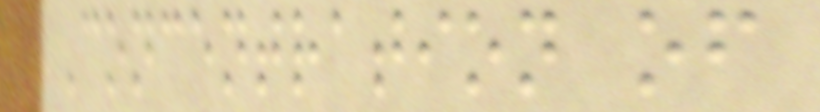Concentration of
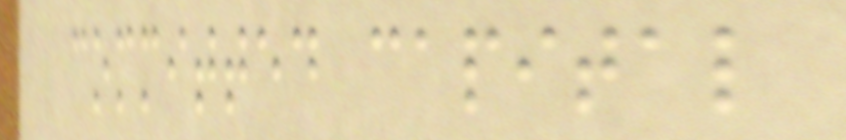committed capital
